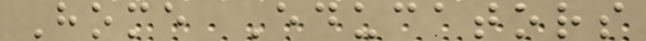Home Educators
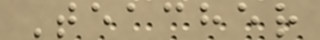Teacher
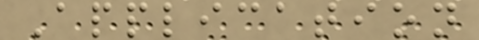Application
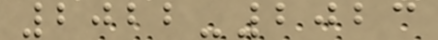2022-2023
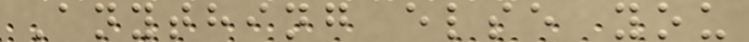Anything else you
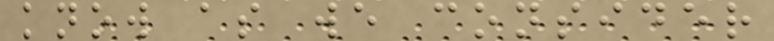know as we consider
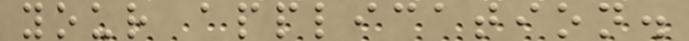your application.
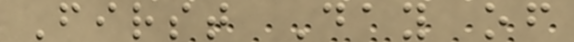First Day of
